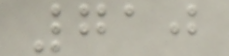710
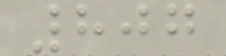807
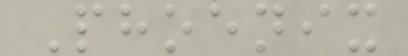Phoenix
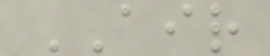AIR
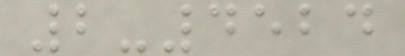2-4524
